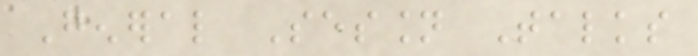General Session Talks
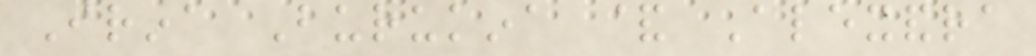Irina Burukina & Alexandra
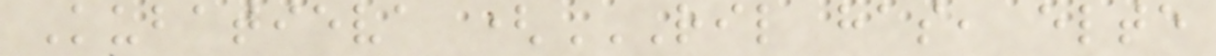Kubatieva (RIL HAS, ELTE
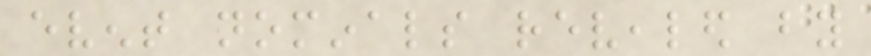event nominals revealed by
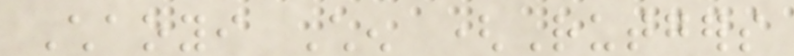Chaoyi Chen (Rutgers
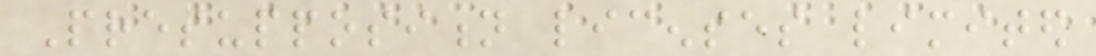Presupposition licenses limited
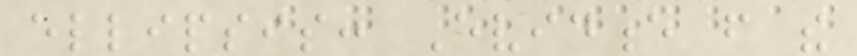ellipsis: Evidence from the
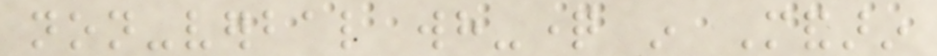non-verbal wh-question in Mandarin
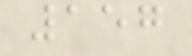157
